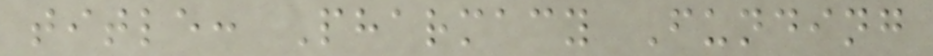title: Pharmacy Funding
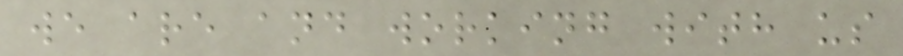we are and working with us
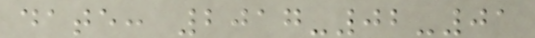date: 2017-02-01
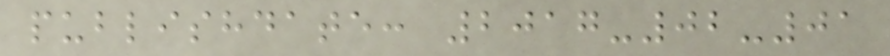publishdate: 2017-02-01
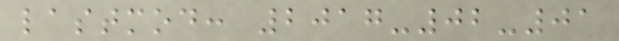lastmod: 2017-02-01
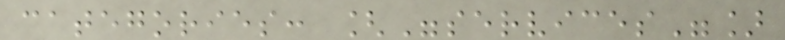categories: ["services"]
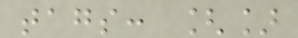tags: []
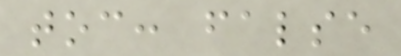toc: false
